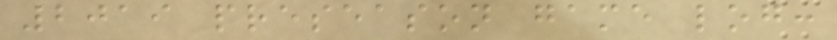2019 preseason game log:
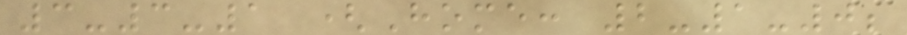3-3-1 (Home: 2-1-0;
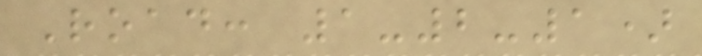Road: 1-2-1)
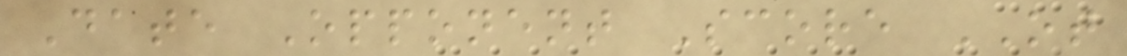Date Opponent Score OT
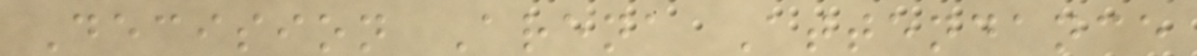Decision Arena Attendance
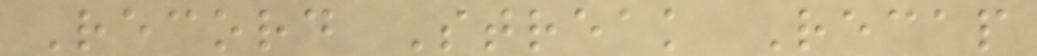Record Streak Recap
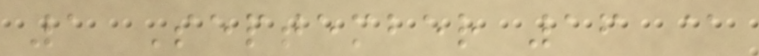1 September 16 @
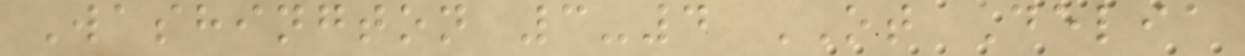Washington 3-4 OT Delia
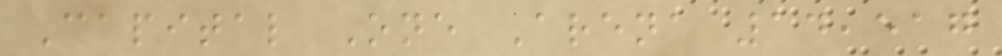Capital One Arena 14,517
